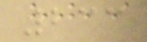233
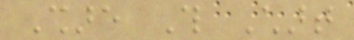Share This Chart
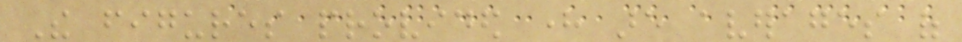The figures provided here are averages of
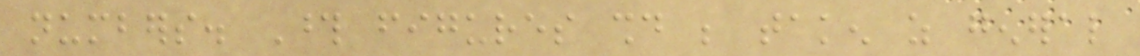numbers. Those figures should be taken as general
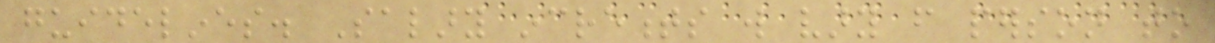guidelines. Salary increments will vary from person to
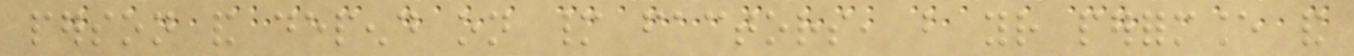person and depend on many factors, but your performance and
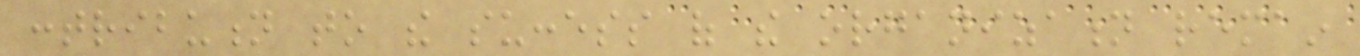contribution to the success of the organization remain
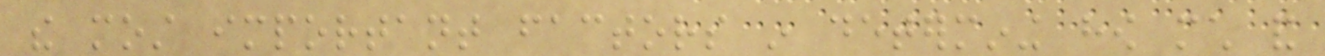the most important factors in determining how much and
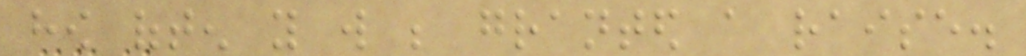how often you will be granted a raise.
